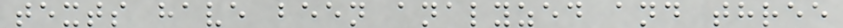texts have been analyzed and three
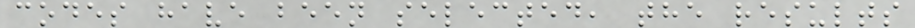codes have been selected, the results
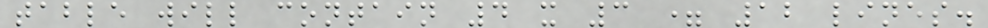table will contain 4 x 3 = 12 lines.
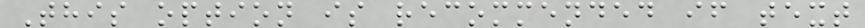This option is recommended if text
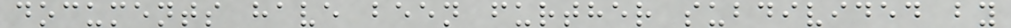documents have been further subdivided by
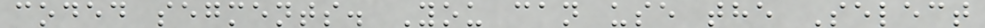coded segments. You can use the Select
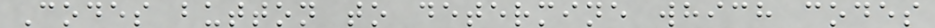Codes button to determine which codes
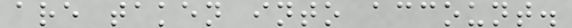are taken into account.
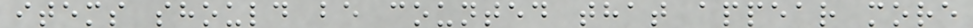items should be counted that appear more
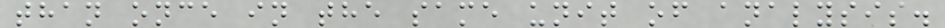than once in the same unit of analysis.
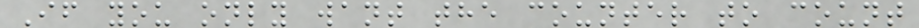If you only want the counter to count
